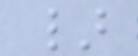}
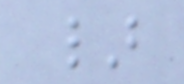}
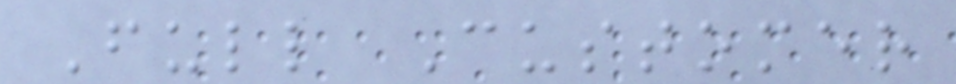Full Customer
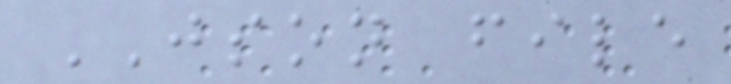JSON file
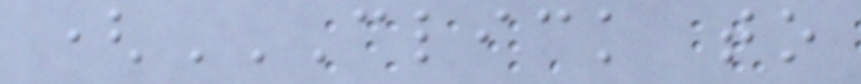(CLICK TO
